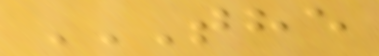THE
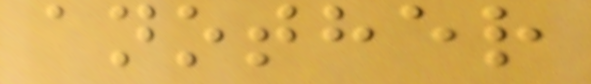another
